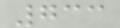733
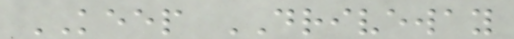KEEP DRIVEWAY
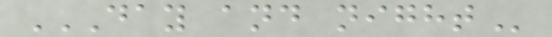DAY AND NIGHT
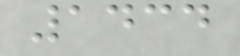1434
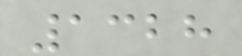1328
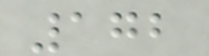172
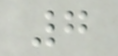7
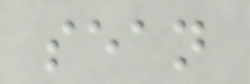sean
